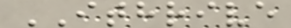ITHRIVE
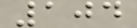104
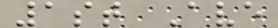1st Ave
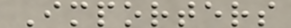Importers
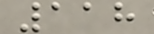118
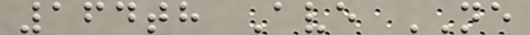164th Ave NE
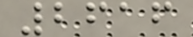2616
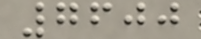7600
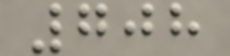708
